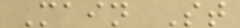Main St
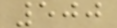500
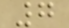7
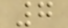7
